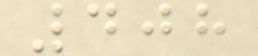408
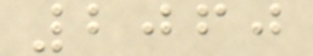2060
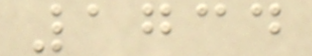1734
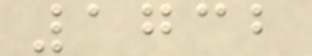1732
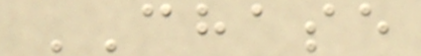CHASE
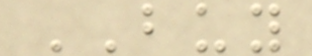BUY
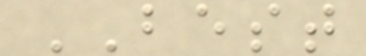BEST
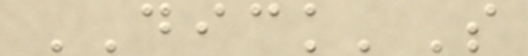DICK'S
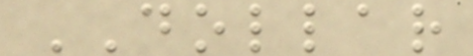DOLLAR
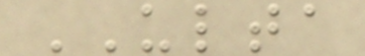ULTA
